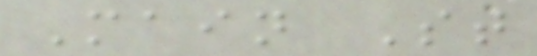Main St
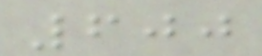600
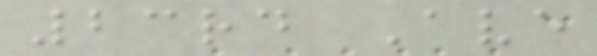23rd Ave
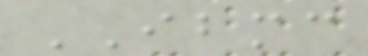IBMC
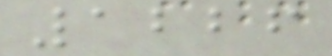1226
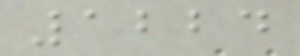1224
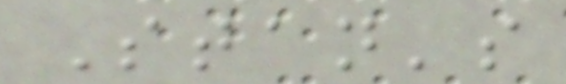Stan's
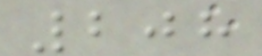208
